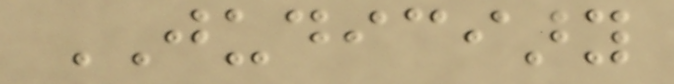JUDICIARY
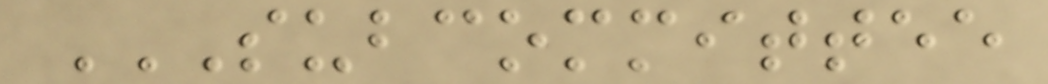SUBCOMMITTEE
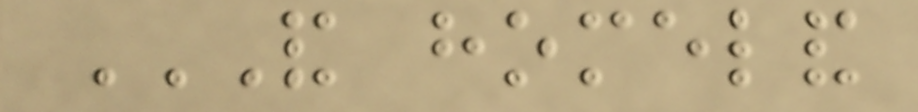AND HOMELAND
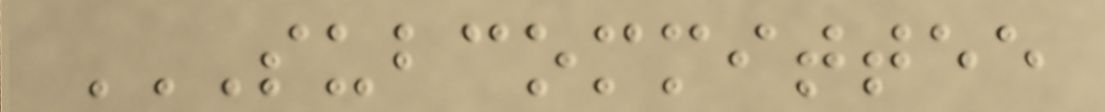SUBCOMMITTEE
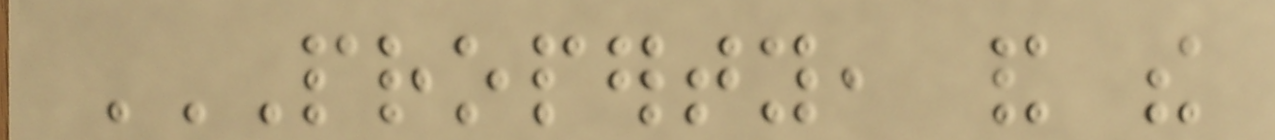PROPERTY, AND THE
